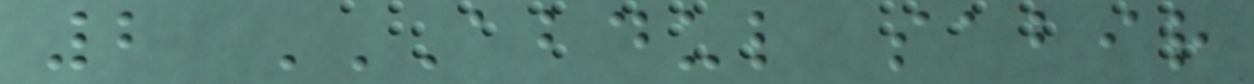2 ABDUL SABIR
